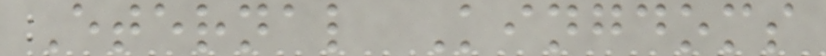Eternal Kingdoms
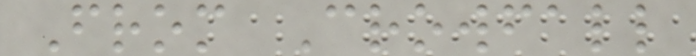From Crowfall
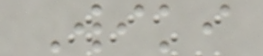Wiki
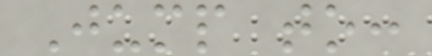Jump to:
